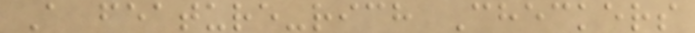A feature-rich Checkers
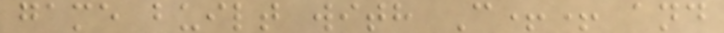game built with C++ and
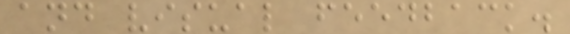and visual feedback.
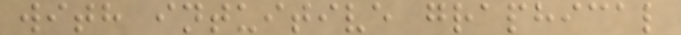with intuitive graphical
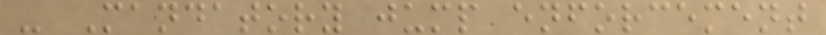- Mandatory jump enforcement
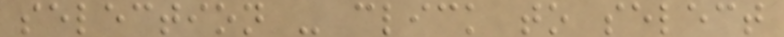selection - click to select
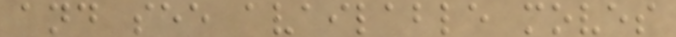and see available moves
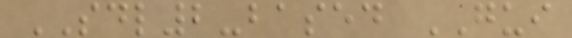SDL2-based GUI
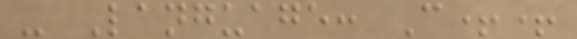- Language: C++
